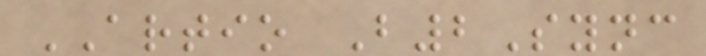ARTIO B2Sync
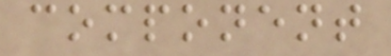component
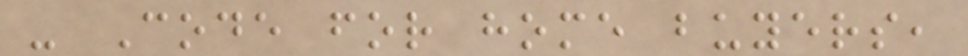- Code for home buyers,
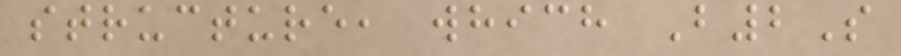structure, which B2S
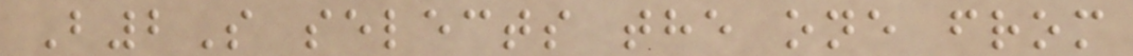B2S selects the one from
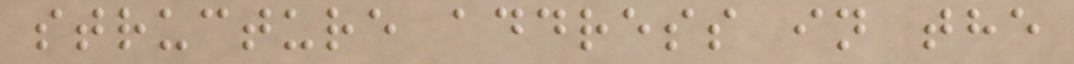structure address in the
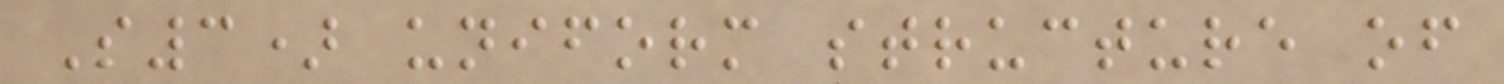S3) uniform structure of
